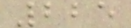225
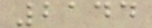2144
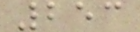253
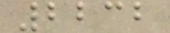2232
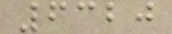6320
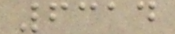6314
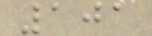101
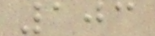103
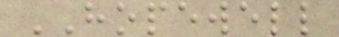HOPEWELL
